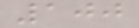100
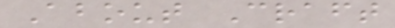About Craft
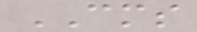CMS
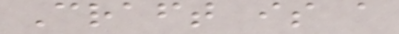Craft is a
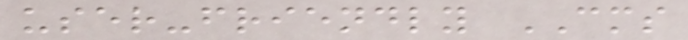user-friendly CMS
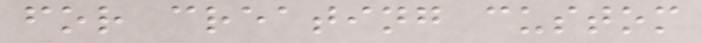for creating custom
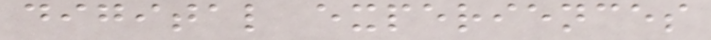digital experiences
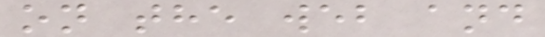on the web and
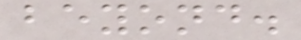beyond.
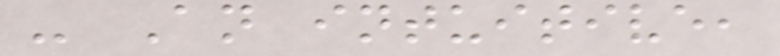- An intuitive,
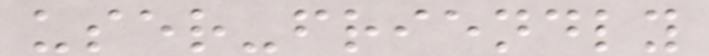user-friendly
